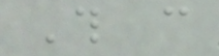This can
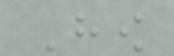How
